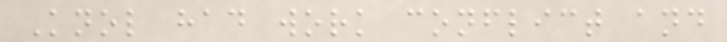Knol had work conflict and
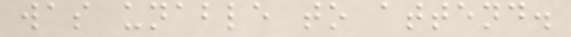was unable to attend.
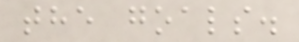the goals.
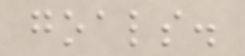goals.
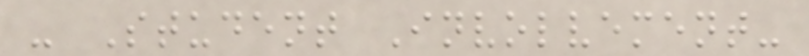- Student Involvement-
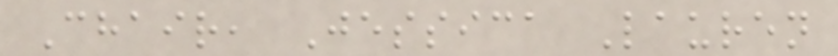Chair, Jessica Lauren
